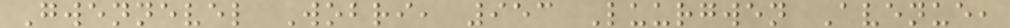Gwennevel Wobri, 953 Luurgwen Avenue,
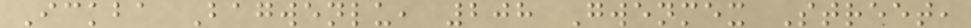Ickba Bagwenlu, 208 Gwenmex Street,
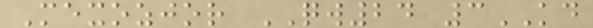Mexozjor QW24 3KD
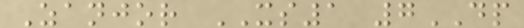Zanjor XS1 7DP
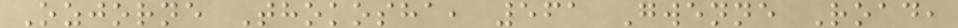Ozjorne Thokosha, 561 Gwenne Road,
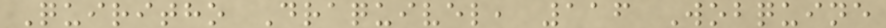Quiritho Draquivel, 116 Wobquine
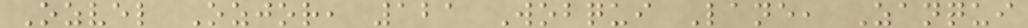Ozvel Ozjor, 121 Wobqui Lane, Zanqui
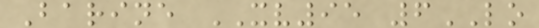Barine XV95 6LO
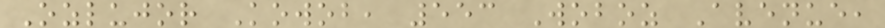Ozlujor Kowob, 553 Woboz Avenue,
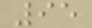95
